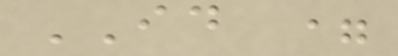ID =
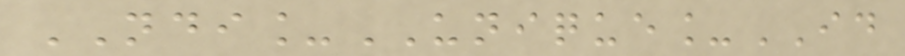NDI_UNIQUE_ID
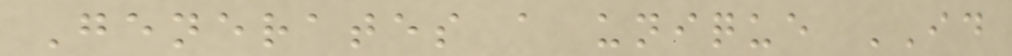Generates a unique ID
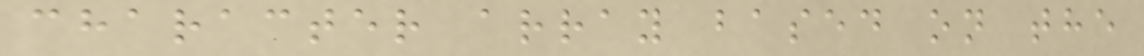character array based on the
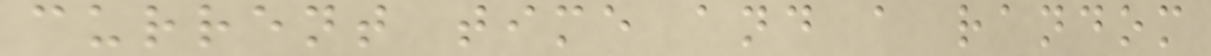current time and a random
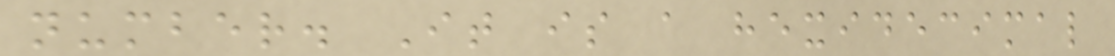number. It is a hexidecimal
